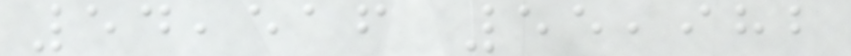54,516 55,982
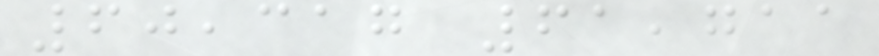60,317 61,711
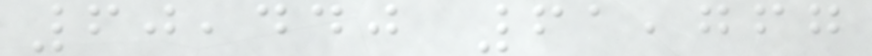60,440 61,767
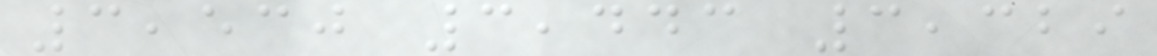3,530 3,443 3,329
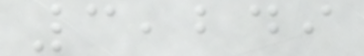3,249
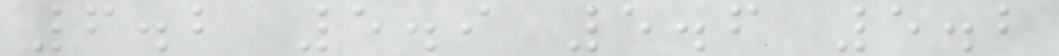6.2 5.9 5.6 5.2
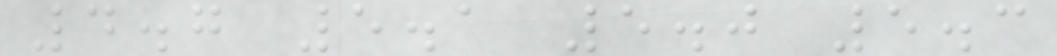4.7 5.1 5.0 5.3
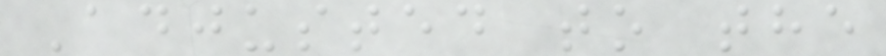Adjusted to the
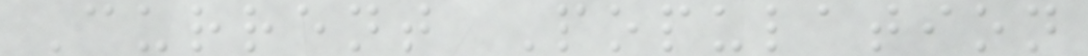Current Population
